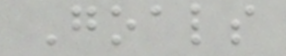Goals
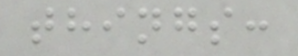things:
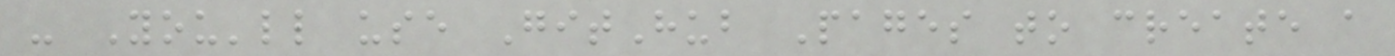- You'll use GitHub Pages to create a
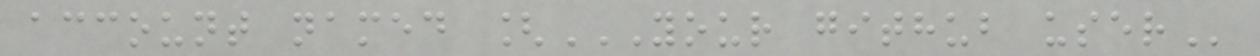account named [YOUR GITHUB USER
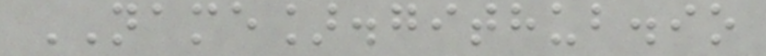NAME].github.io
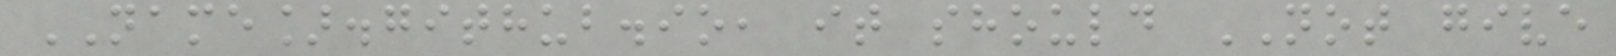NAME].github.io, it should NOT give
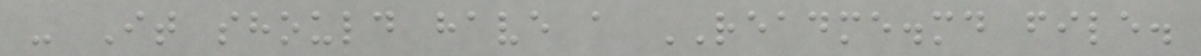- It should have a README.md file.
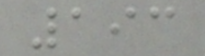193
